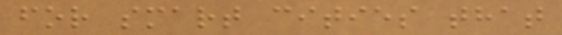for smart cities that
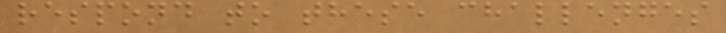respond to these challenges
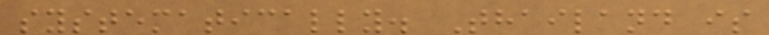systematically. Thailand is
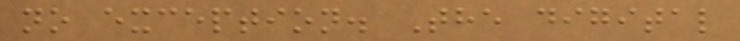no exception. The digital
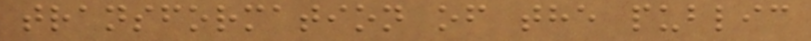transformation of the public
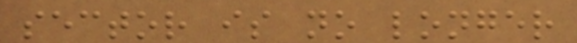sector is no longer
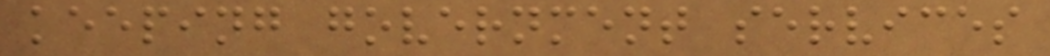keeping government services
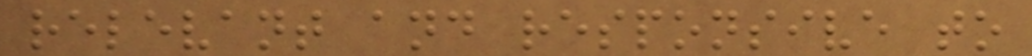relevant and responsive to
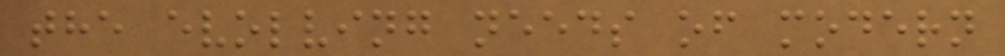the evolving needs of modern
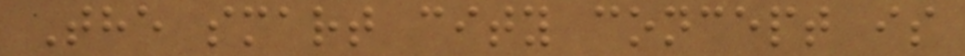The smart city concept is
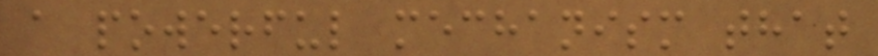a powerful mechanism that
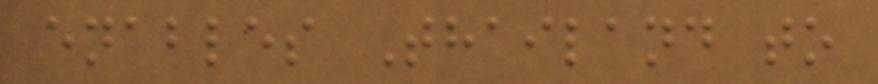enables Thailand to
